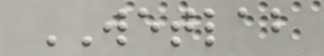WETLAB
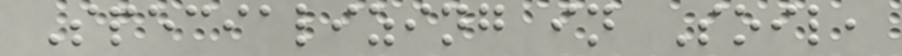Specializing in Soil,
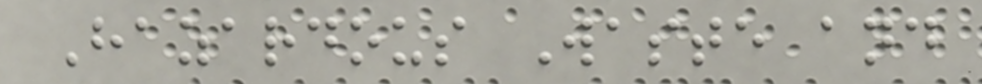Hazardous Waste and
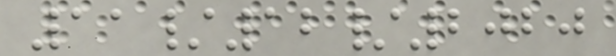11/12/2020
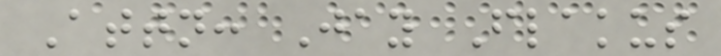Attn: Jay Flakus
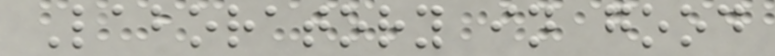Laboratory in good
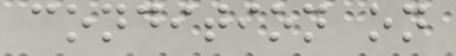condition on
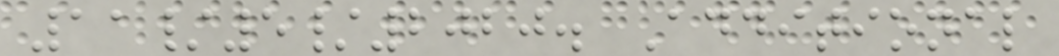11/5/2020. Additional
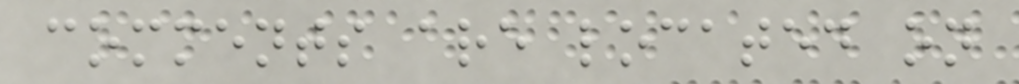comments are located on
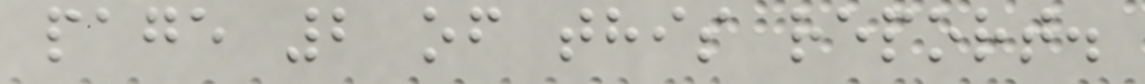page 2 of this report.
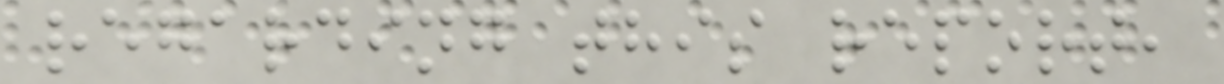regarding this report,
